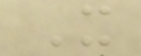It
